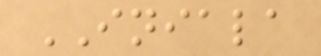INIALA
